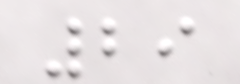29
